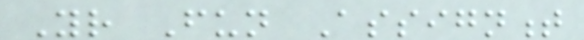Your Fun Assignment
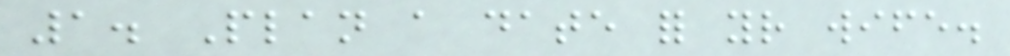1. Plan a date for your wife.
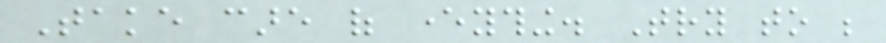Take care of everything. Try to be
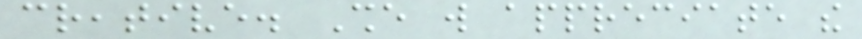creative. She will appreciate the
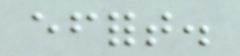effort.
